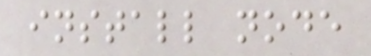install node
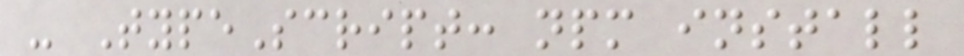- TypeScript: npm install
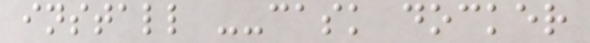install --cask docker
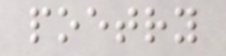poetry
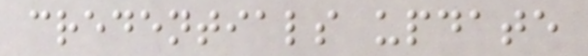credentials update
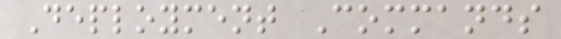Deployment Commands
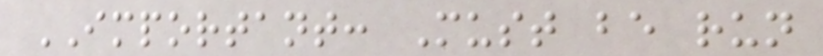IMPORTANT: Must be run
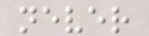never
